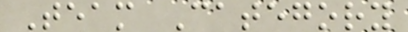Team Category
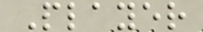Player
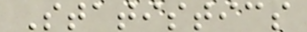Statistics
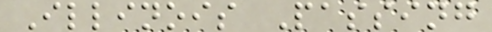Illinois Passing
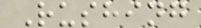Rushing
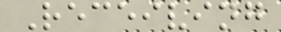Receiving
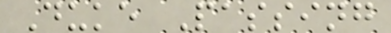Duke Passing
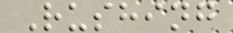Rushing
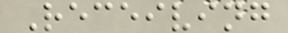Receiving
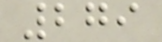279
